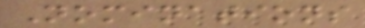Nominations
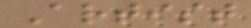Artist
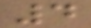4
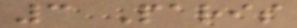3 Paris
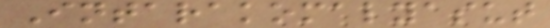Intarakomalyasut
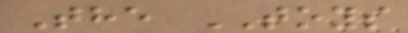The TOYS
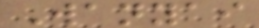Wanyai
